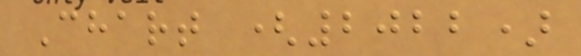Chart (2022)
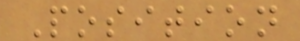Position
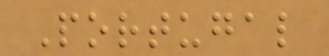Portugal
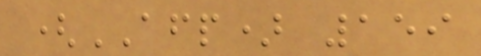(AFP) 159
